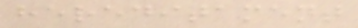hereditament
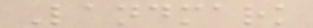Landmark
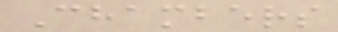Chambers
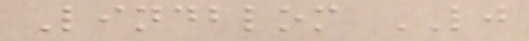Lindblom LJ
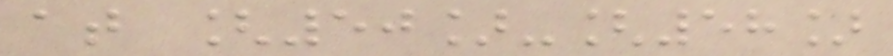at [50]-[58]
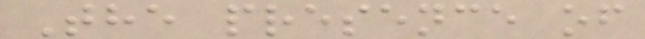The presence of
